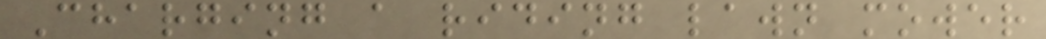Charging a riding lawn mower
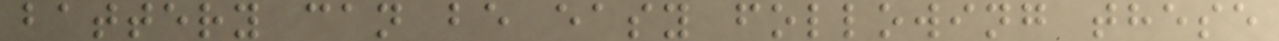battery can be easy following these
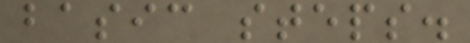basic steps.
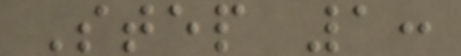Step 1:
